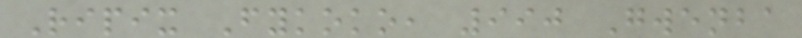Ripix Fykoko, 990 Gwenba
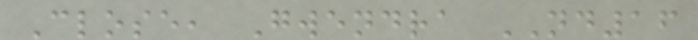Close, Gwendra ND16
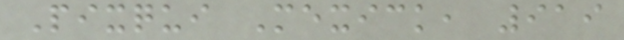Pixqui Mexick, 919
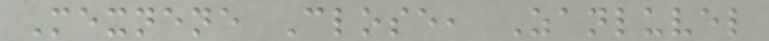Mexnene Close, Zanluvel
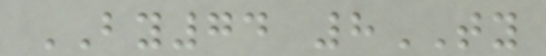BY74 8TY
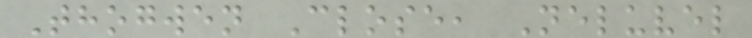Thogwen Close, Neluvel
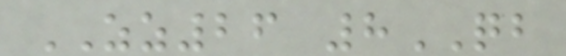ZZ26 8QB
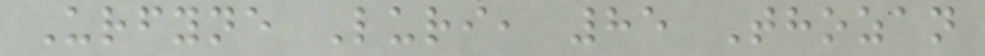Urfyne Luri, 85 Thozan
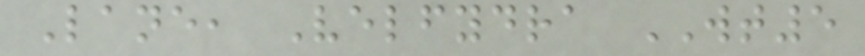Lane, Velfydra WT5
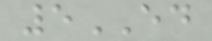5ED
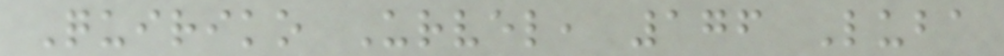Quiriko Urvel, 176 Luba
